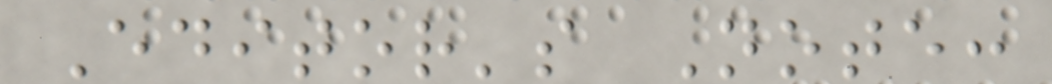Editor's Note:
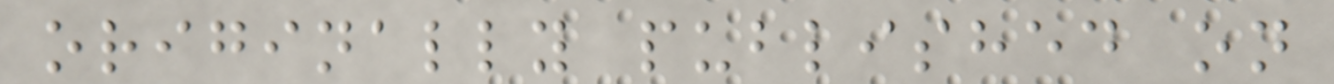originally published on
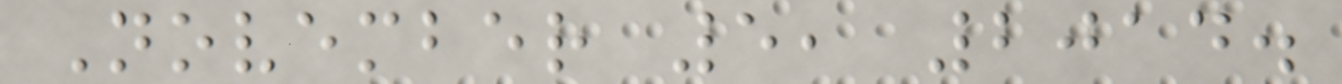November 5, 2014.
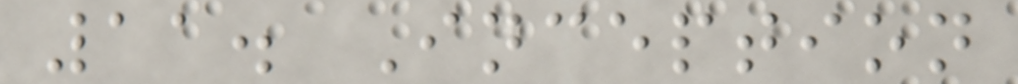11. Inception
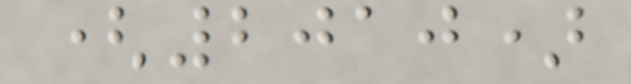(2010)
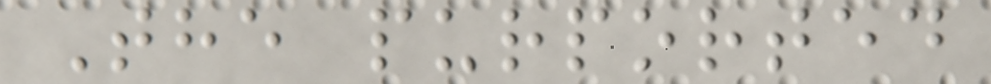The purported
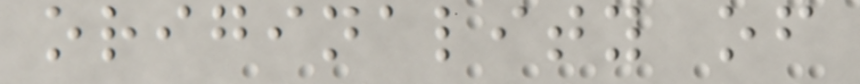originality of
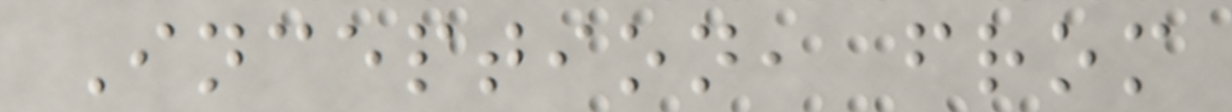Inception, from
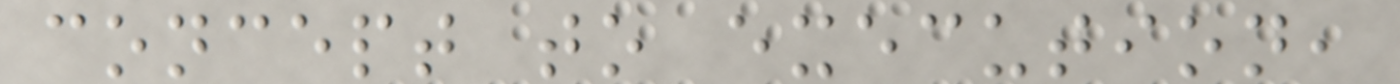concept to execution,
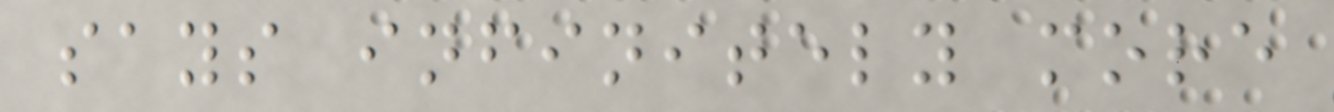says infinitely more
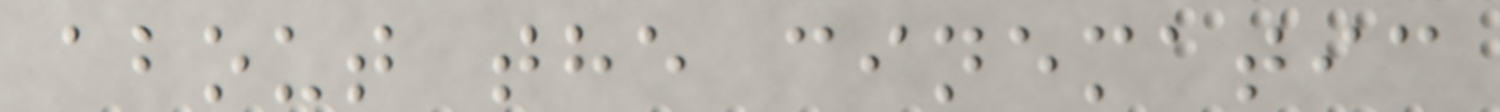about the cinematic
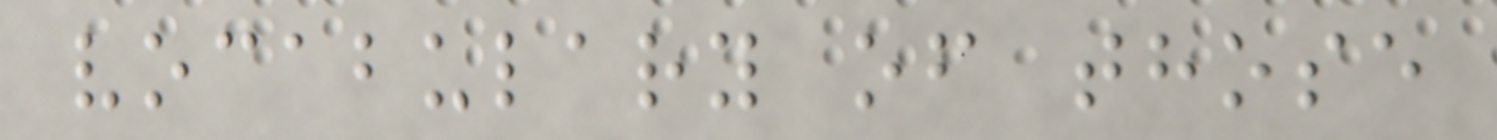vocabulary of those
